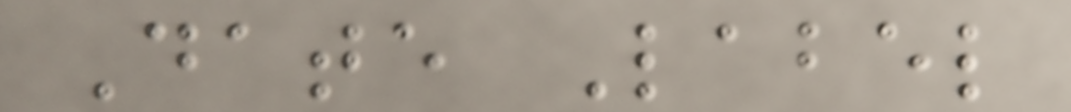Date Label
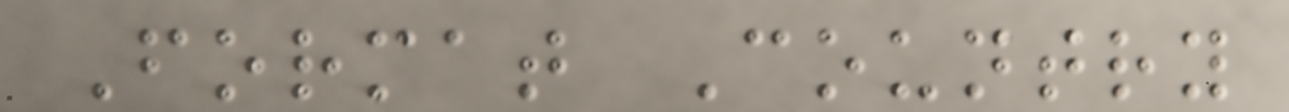Format Country
